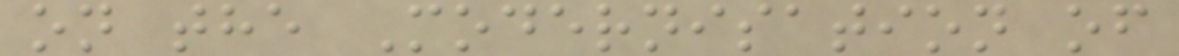on the Modernisation of
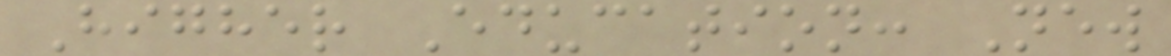Higher Education: New
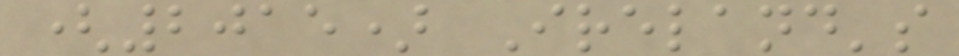(2015) Ireland's
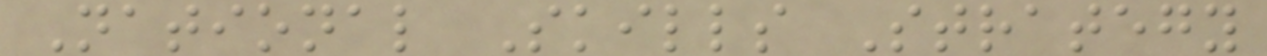National Skills Strategy
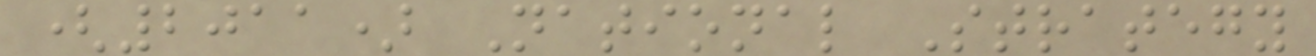(2011) National Strategy
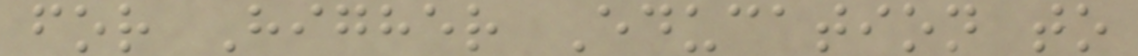for Higher Education to
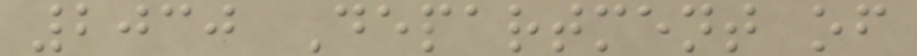2030 Department of
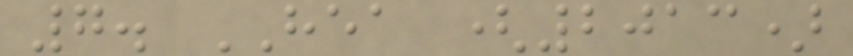7. HEA (2013)
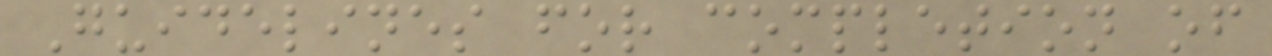Guidelines for completion of
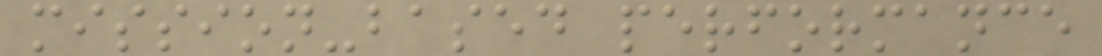mission-based performance
